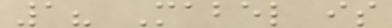1? Mabel is
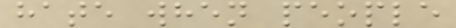hate when people
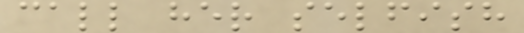call her selfish
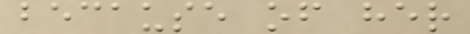because of her
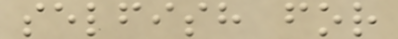selfish for
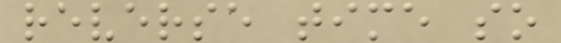reverse time so
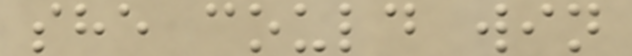she could win
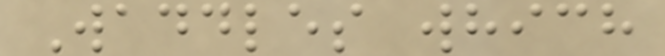Waddles which
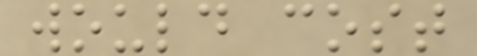would cost
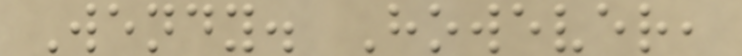Wendy. However,
